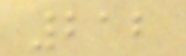212
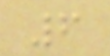6
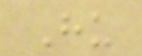Hu
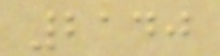2140
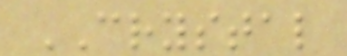CRYSTAL
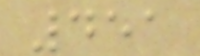451
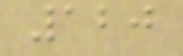120
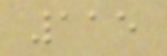115
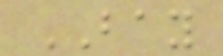BAY
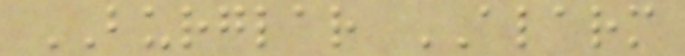BURGLAR ALARM
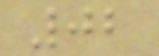02
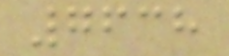7638
